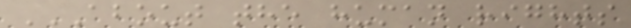ABOUT THE HUMAN RIGHTS
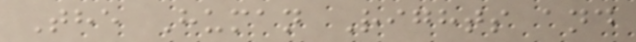The Human Rights and
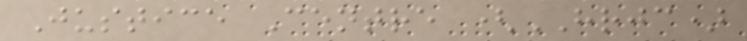Justice Centre (HRJC)
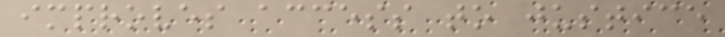improves access to justice
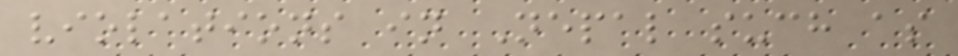violations in Nepal such as
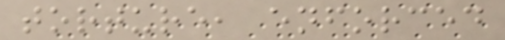torture, enforced
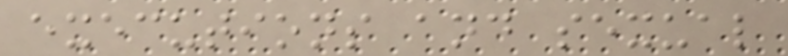executions and sexual
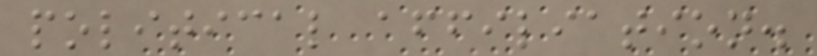political affiliation.
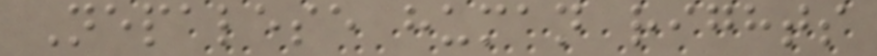Nepalese human rights
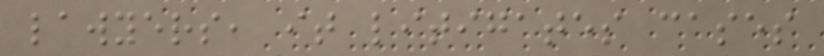lawyers, it litigates cases
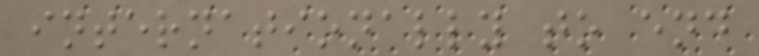internationally to end
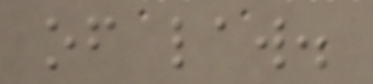of law.
